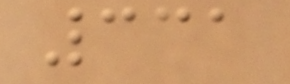331
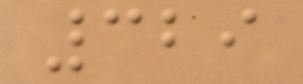329
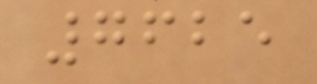7625
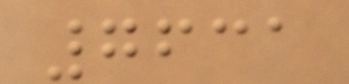7631
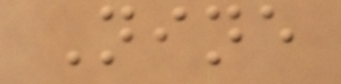Nine
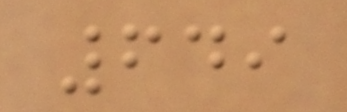649
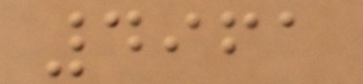4961
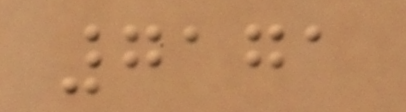7171
